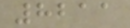8211
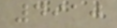4910
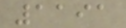1191
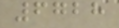6728
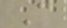C
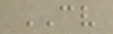CV
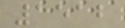1512
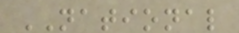NATIONAL
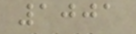1001
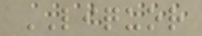LIQUOR
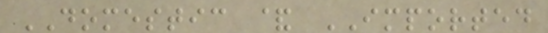DOMESTIC & IMPORTED
